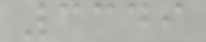3349
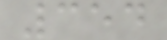354
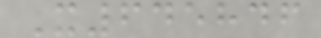X645846
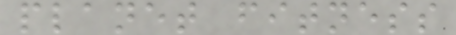planet fitness
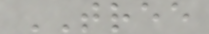TREE
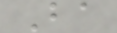Ba
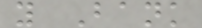y Bank
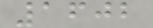1602
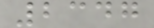2347
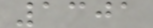1301
